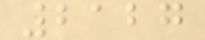2127
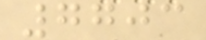7703
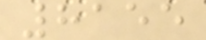8155
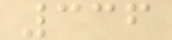336
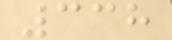338
